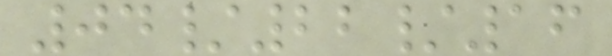04/22/16
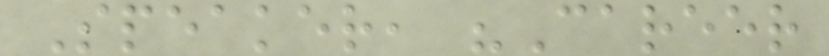Speaker, "Career
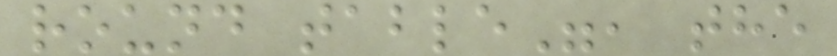round table", the
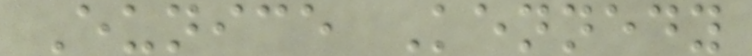Eunice Kennedy
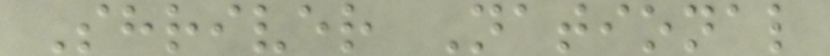Shriver National
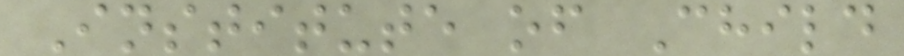Institute of Child
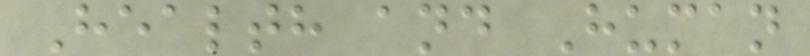Health and Human
